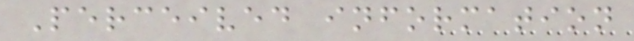Perceived information
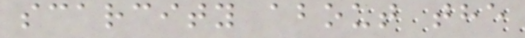scarcity about the
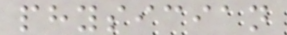physician
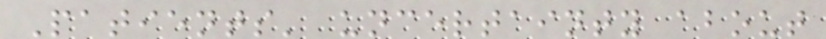Patients' uncertainty about
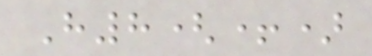H8(+)
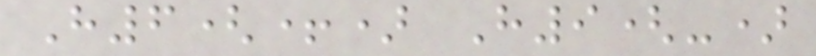H6(+) H9(-)
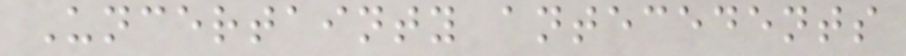Uncertainty antecedents
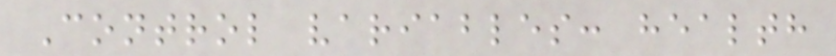Control variables: health
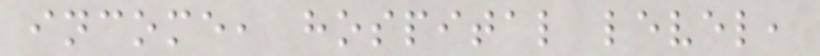income, hospital level,
